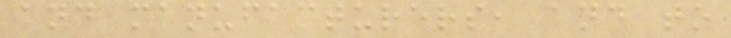and manufacturers, and to
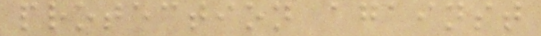protection against
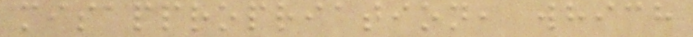misappropriation, which
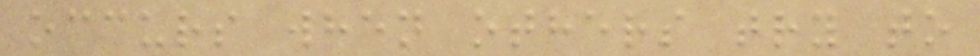occurs when others try to
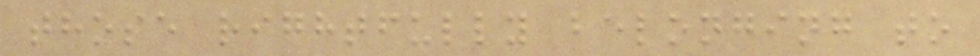those rightfully belonging to
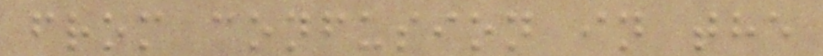from confusion in the
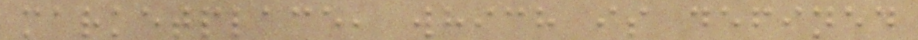marketplace, which is defined
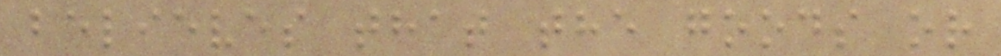believes that the goods or
